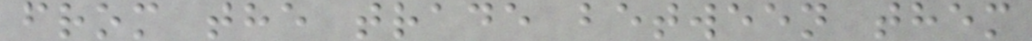from the trade between them
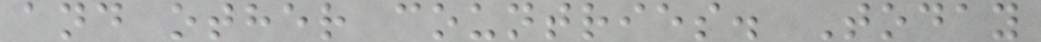and other countries. Today
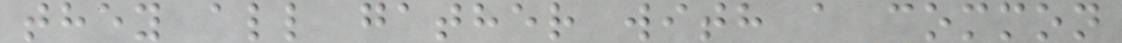they all gather with a common
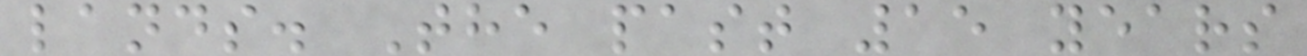lands. The past 15 years
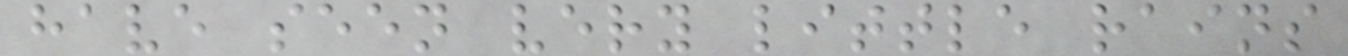have seen very little rains
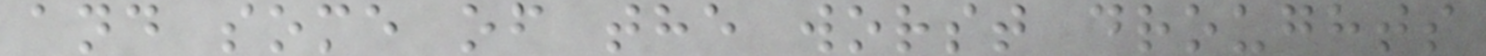and some of the worst droughts
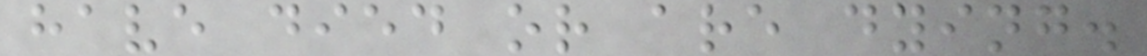have died or are dying.
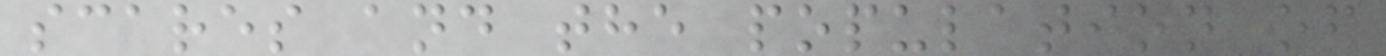scares and the population of
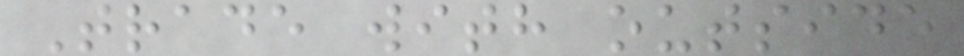Trade with outside
